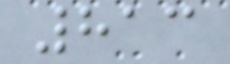813
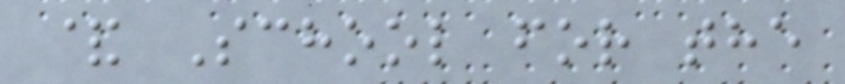& School for the
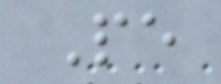Pe
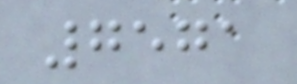7571
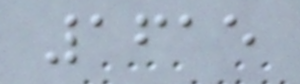1615
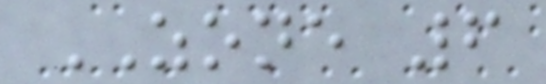ZONE 6
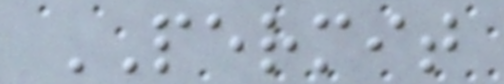PERMIT
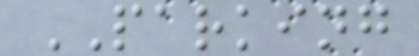PARKING
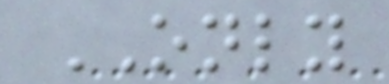ONLY
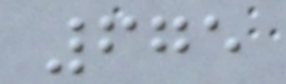675
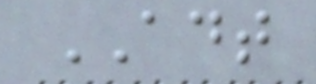ADT
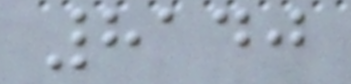8140
